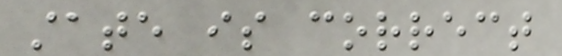state is correct
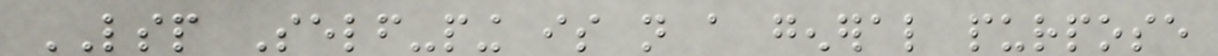LSP Self-ping is not a general purpose
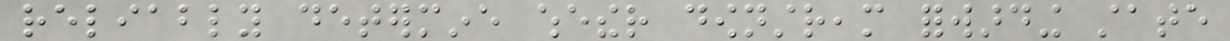reliably determine whether downstream forwarding state
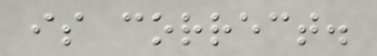is correct.
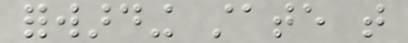forwarding state that
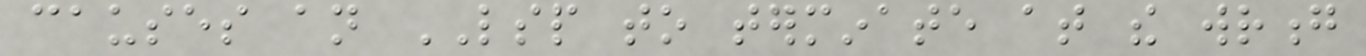causes an LSP to terminate at the wrong
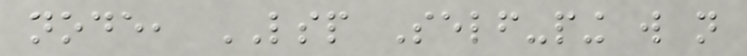node, LSP Self-ping will not
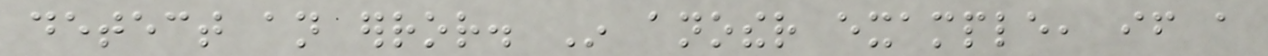detect an error. In another example, if a
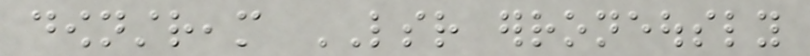downstream LSR erroneously
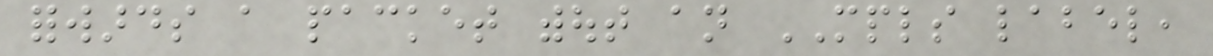forwards a packet without an MPLS label,
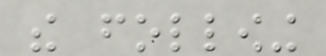the following
